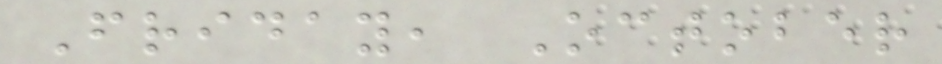Friday, October
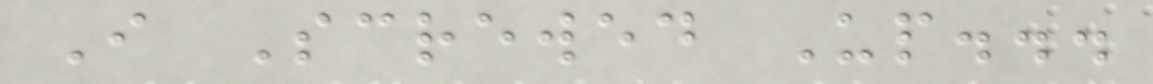I Screwed Up...
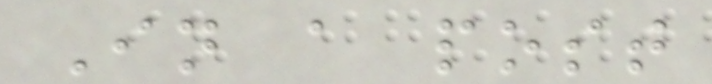In a post
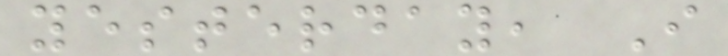yesterday, I
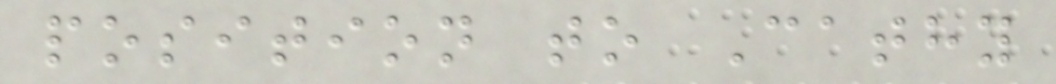position to Cathy
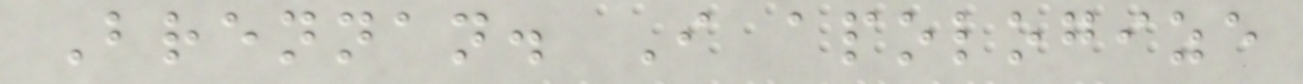Brennan. I apologize
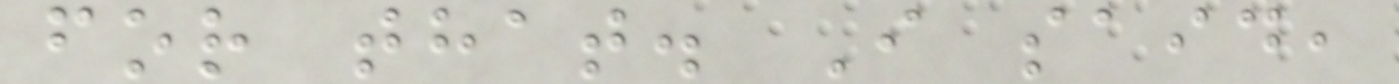for that. I said,
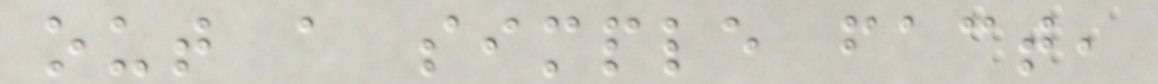out a simple fact,
